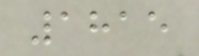1815
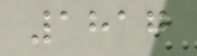1817
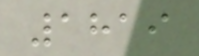1819
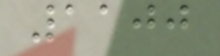1100
